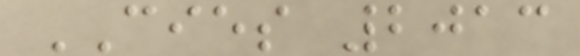CIES 2013
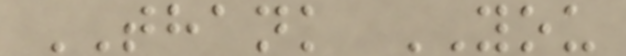THANK YOU
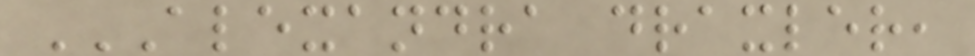ALEXANDRA DRAXLER,
